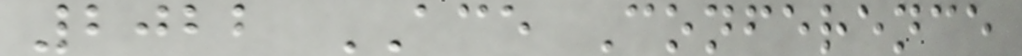2022 ACE Conference
